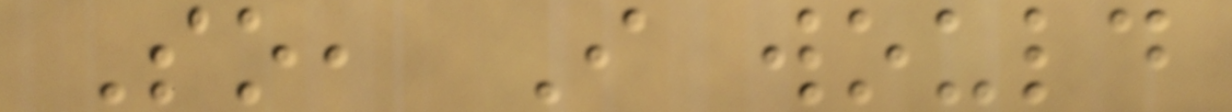So, I would
